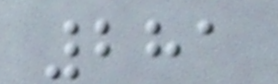281
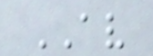AV
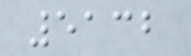5132
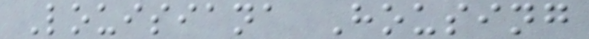Louisiana Housing
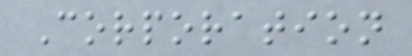Corporation
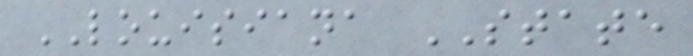LOUISIANA STATE
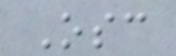Osc
